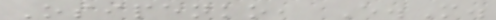Osipenko, E.M.
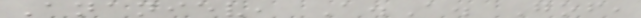Ananiev, A.A. Gof,
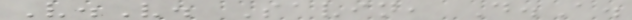V.V. Savin, D.A.
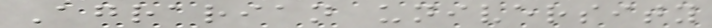Agrarian university
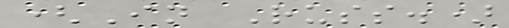(In Russ.)
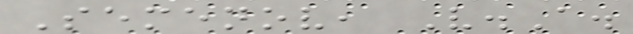Semenov, V.A.
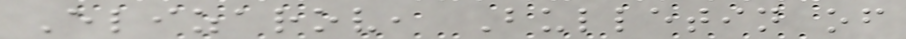Elizarov, Bulletin of
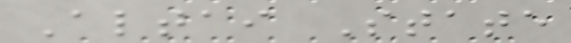Altai State
